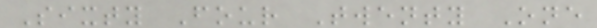Sixty Four Twenty One
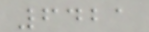6421
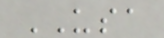USA
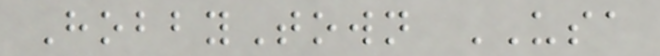HobbyTown USA
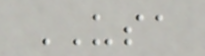USA
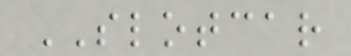SLOTCAR
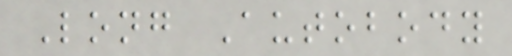Long Autobody
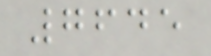7645
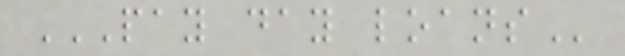PAY DAY LOANS
